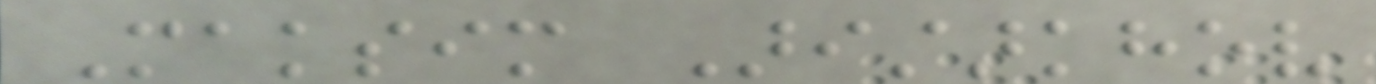Maksim Aristarkhov
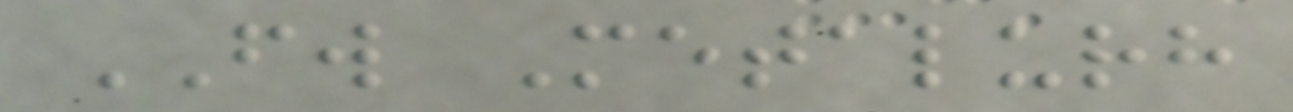FW Metalurh
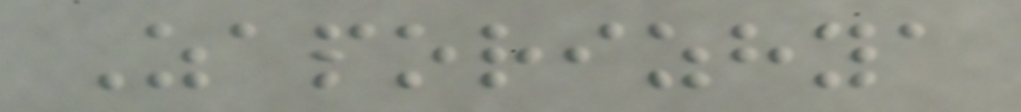Zaporizhya
